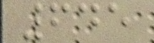645
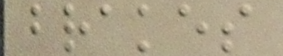brakes
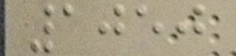1050
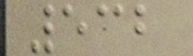532
